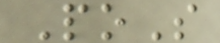PoS
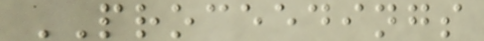PROCEEDINGS
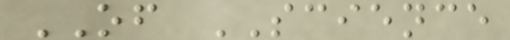OF SCIENCE
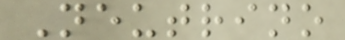Neutrino
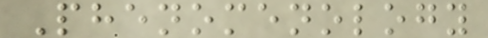Phenomenology
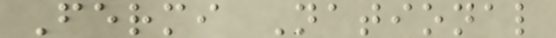Fermi National
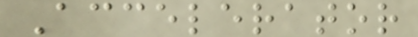Accelerator
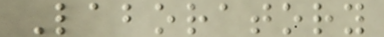Laboratory
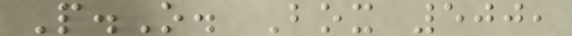P.O. Box 500,
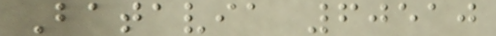Batavia 60510
